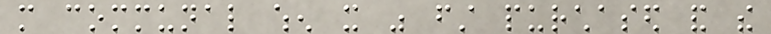more communal when it was first purchased and the
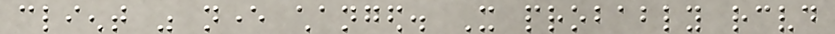client was never changed. It probably received
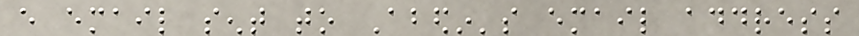every email sent to Abedin's email address
